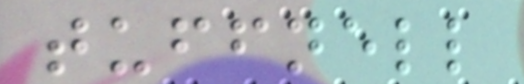tuffnell
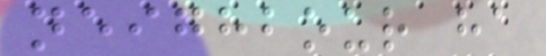neighbour ha
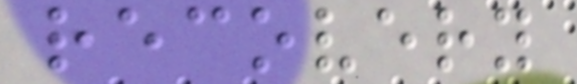recovery
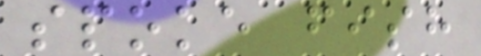spoke fish
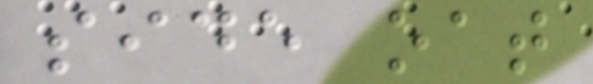side oat
